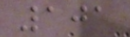101
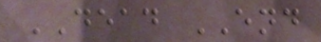DEAD END
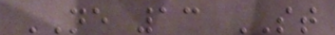NE 13 ST
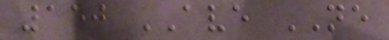150 AVE NE
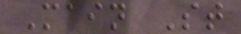Main St
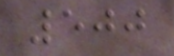500
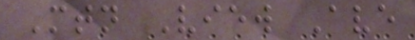Mtn View Ave
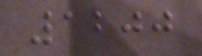1200
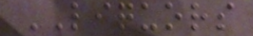LIQUORS
